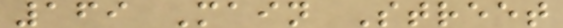169 Main Street
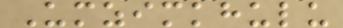Umzimkhulu
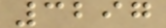3297
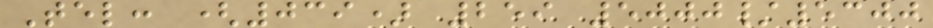Tel: (039) 259 5000/5300
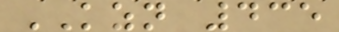KZN 435
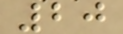20
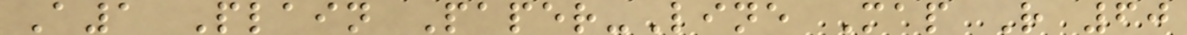A1 Plain Paper-Line Map R 60
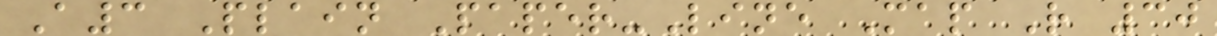A3 Plain Paper-Line Map R 30
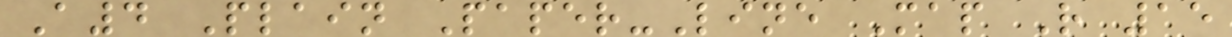A4 Plain Paper-Line Map R 15
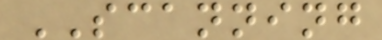SCANNING
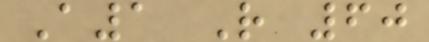A1 R 60
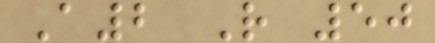A2 R 50
